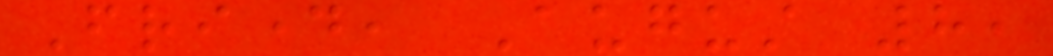Friday, August 8,
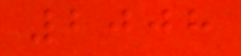2008
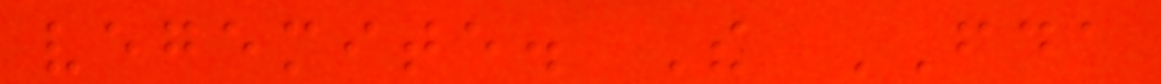vegemite. The FDA
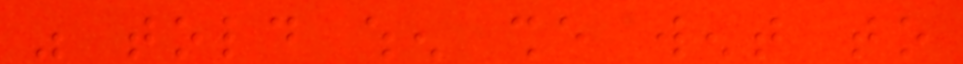was told when she went to
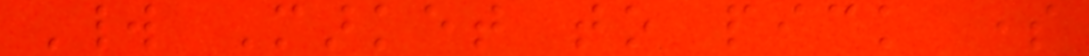World Market to pick some
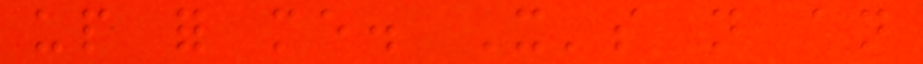up for me. It's not an
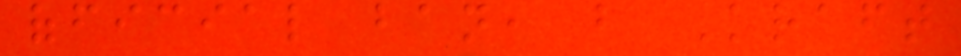official ban, but Kraft
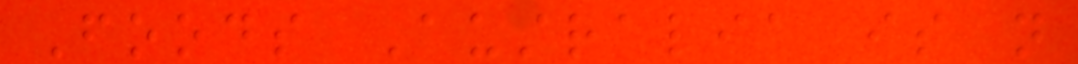Foods Australia is not
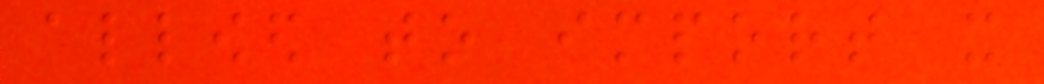allowed to import it
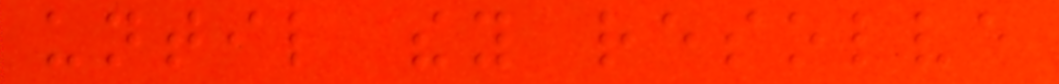until they resolve
